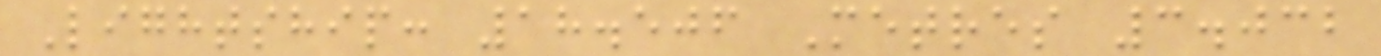Lightship: 18.506 Metres 3.032
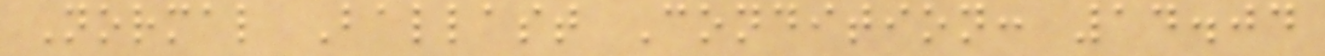Normal Ballast Condition: 14.04
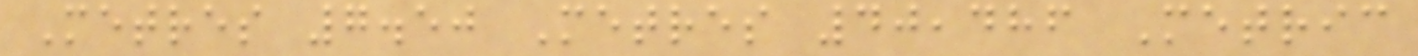Metres 7.50 Metres 40,486 Metric
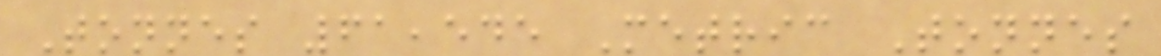Tonnes 61,545 Metric Tonnes
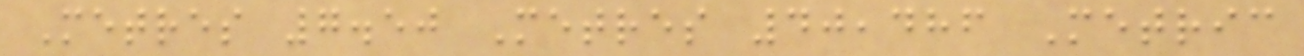Metres 7.50 Metres 40,486 Metric
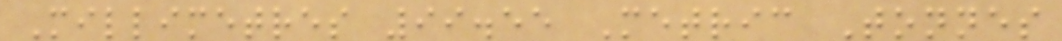Millimetres 99.55 Metric Tonnes
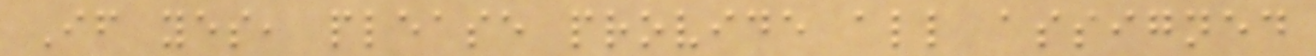If yes, please provide all assigned
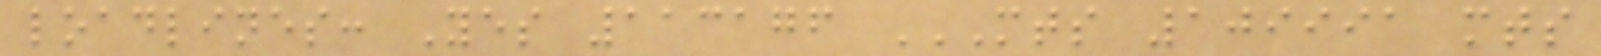loadlines: Yes 113176 MTS 109991 MTS
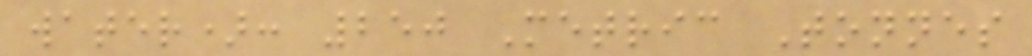water): 250 Metric Tonnes
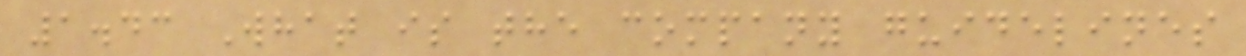1.43 What is the company guidelines
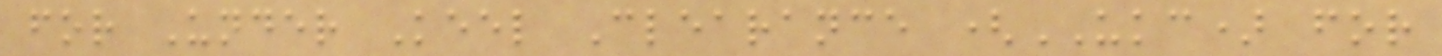for Under Keel Clearance (UKC) for
